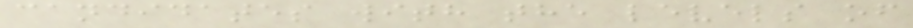candidates with the levels of
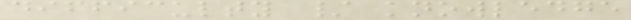difficulty / knowledge
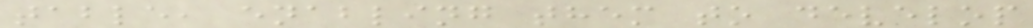table, enabling them to develop
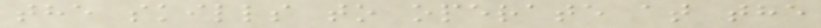the skills to operate at the
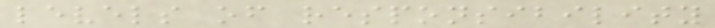levels of responsibility
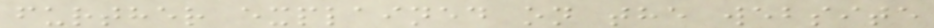further explained on the website
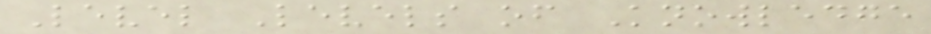Level Levels of Knowledge
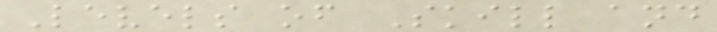Levels of Skill and
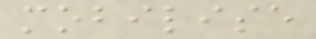mobilise
